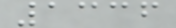1336
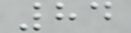84
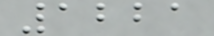1221
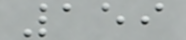159
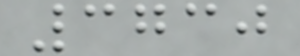3730
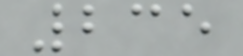235
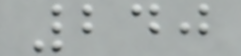240
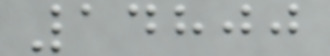14800
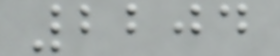2204
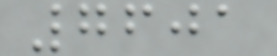7601
